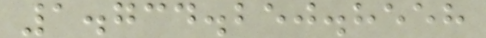1.734.250.8558
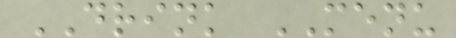DRINK MENU
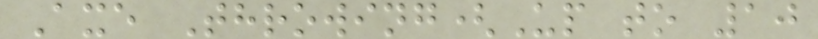Axe Throwing(Up to 10
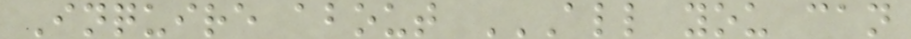Inquire about ALL YOU CAN
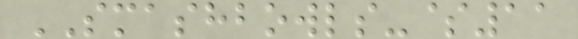SMASHBOWLS-$11
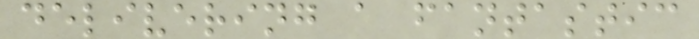delivering a fantastic
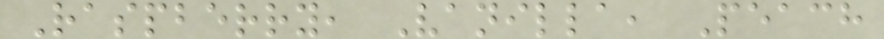Raspberry, Vanilla, Peach
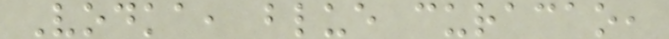Vodka, blue curacao,
